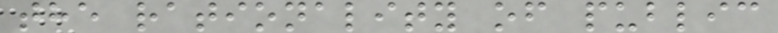the rationality of public
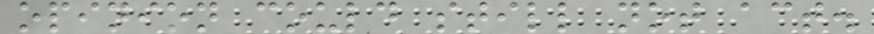opinion could still not act.
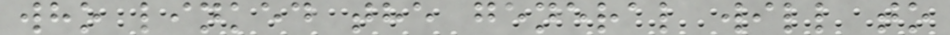who linked the general will to
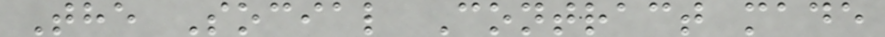The Social Contract made
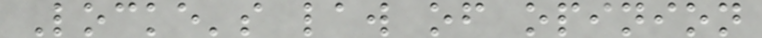Locke's law of opinion
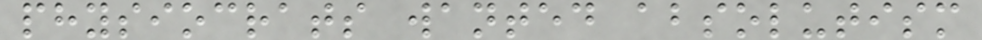physiocrats wanted absolutism
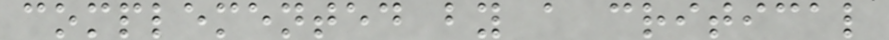complemented by a critical
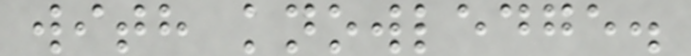with knowledge.
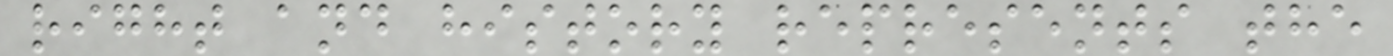right and history represents the
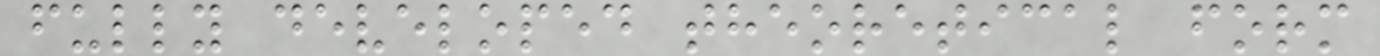fully developed theoretical form
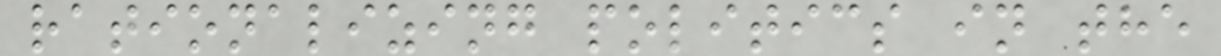rationalizing politics in the
